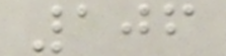106
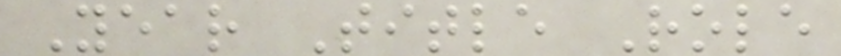Year Title Role
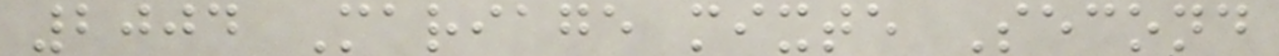2004 Mariage mixte Second
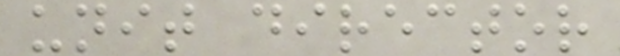unit director
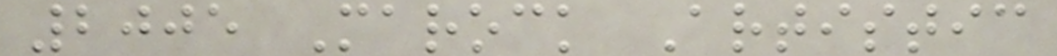2005 Marock Artistic
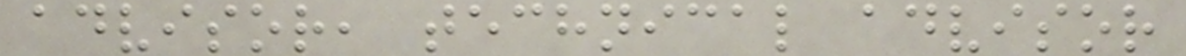advisor, technical advisor
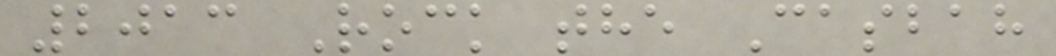2013 Rock the Casbah
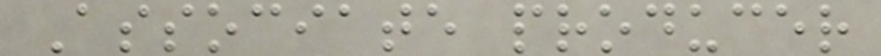Associate producer
